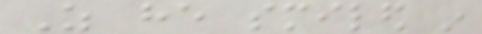As he smiled in
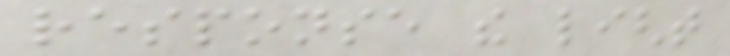response the light
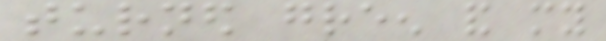turned green and my
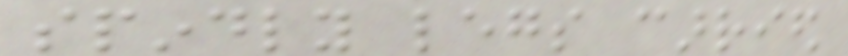spindly legs carried
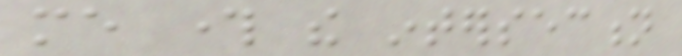me through the intersection
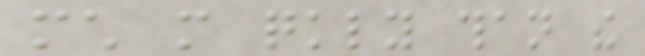much more quickly than the
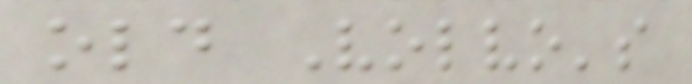old Volvo's
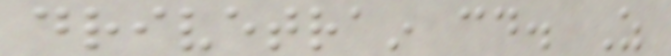drivetrain could. As
